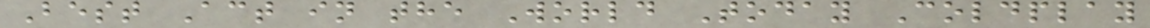Best Act in the World Today Coldplay
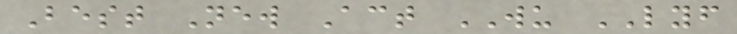Best New Act WU LYF
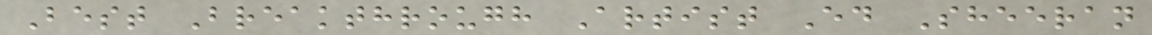Best Breakthrough Artist Ed Sheeran
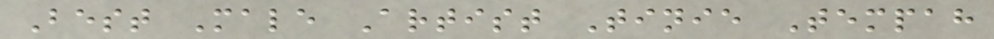Best Male Artist Tinie Tempah
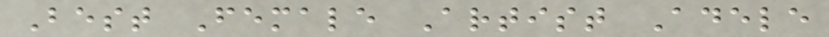Best Female Artist Adele
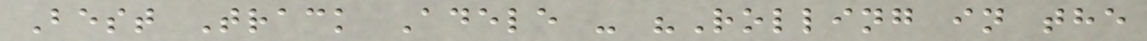Best Track Adele - "Rolling in the
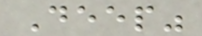Deep"
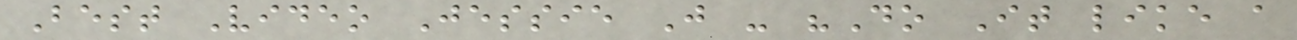Best Video Jessie J - "Do It like a
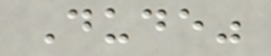Dude"
